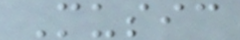Music
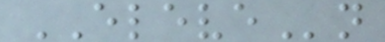ELEVEn
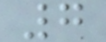7
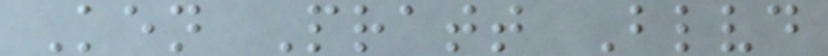Ken Pratt Blvd
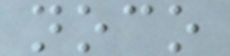noco
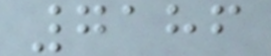7186
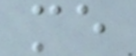me
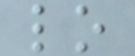lo
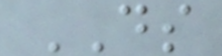DS
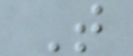T
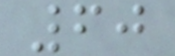60
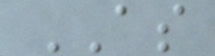AS
